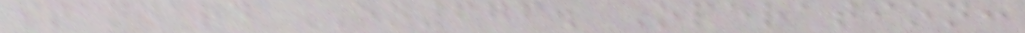standard EN676. Operation:
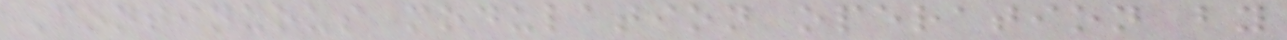Continuous modulation operation by
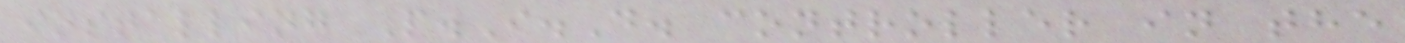installing P.I.D. controller in the
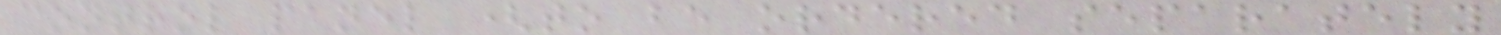control panel (to be ordered separately
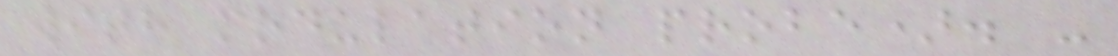with modulation probe). -
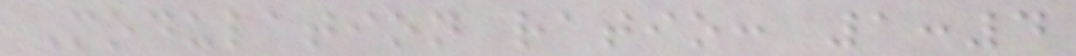Modulation ratio: 1:4
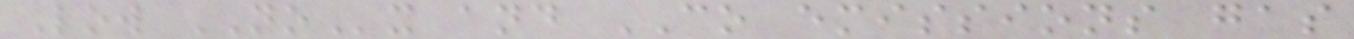Low NOx and CO emissions gas
